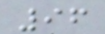96
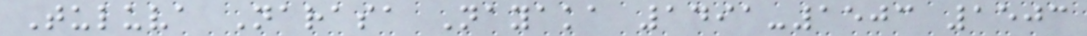Tuluva Narasa Nayaka 1491-1503 1503
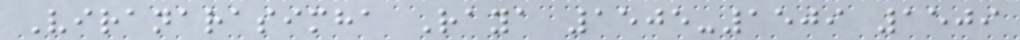Viranarasimha Raya 1505-1509 1509
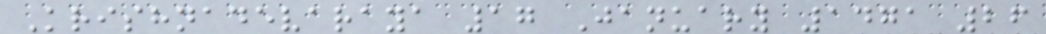Krishnadevaraya 17 January 1471 26
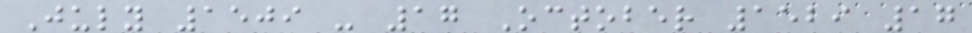July 1509 - 17 October 1529 17
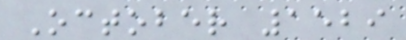October 1529
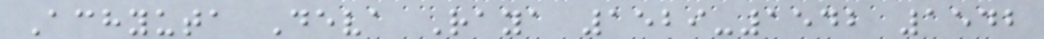Achyuta Deva Raya 1529-1542 1542
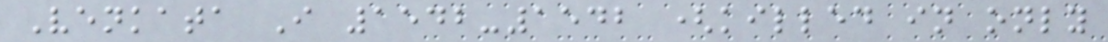Venkata I 1542-1542 (killed in only
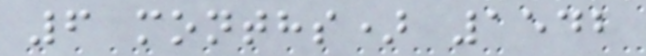6 months) 1542
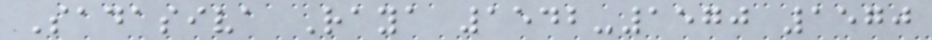Sadasiva Raya 1542-1570 1570
